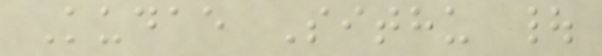Kudae Sithu |
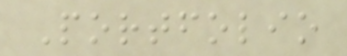Portfolio
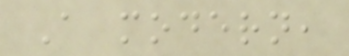A modern,
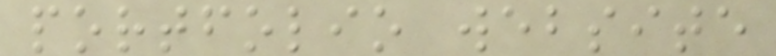portfolio website
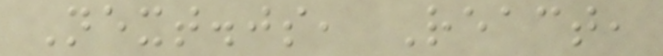Next.js, React,
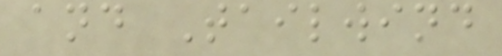and Tailwind
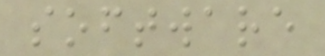software
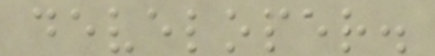developer.
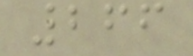266
